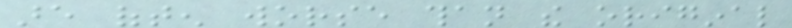are often worse than the original
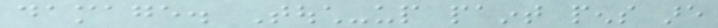damage. Touch-up paint pens are
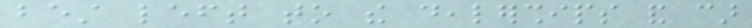best left to the dealerships and car
